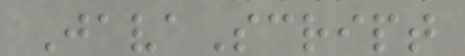JavaScript
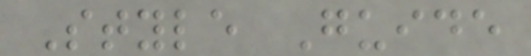Style Guide
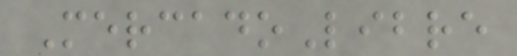MercadoLibre
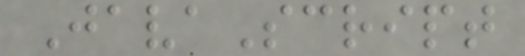JavaScript
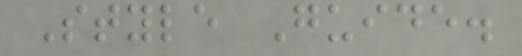Style Guide.
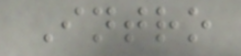Intro
